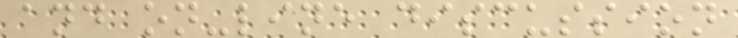and on-line discussion
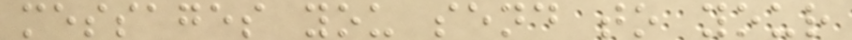messages you send to your
